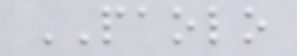PAOLO
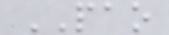PAO
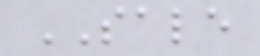SALE
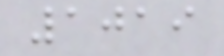1019
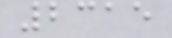2315
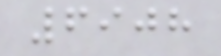6908
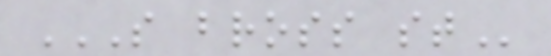S BROSS ST
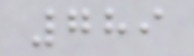789
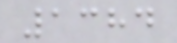1384
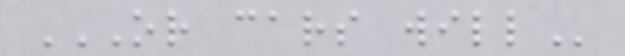OR CARS WILL
